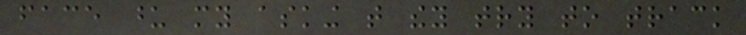face upon my asking that they try to track
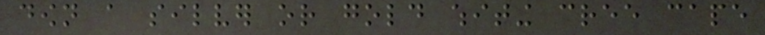down a silver or gold whiting cree cape
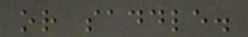or saddle.
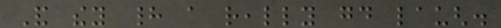And they had a really good laugh.
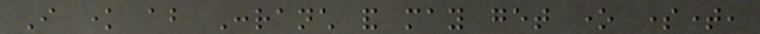I know about Conranch and may get one sometime,
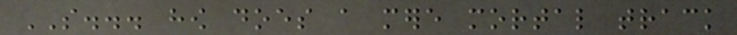SO... how does a mere mortal track
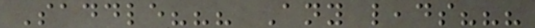Saddle??? Any leads???
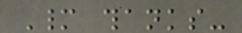Many thanks-
